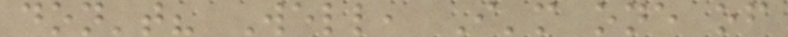don't? Well, I'm one of
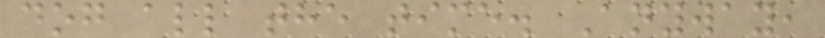dog all the time. Anyway,
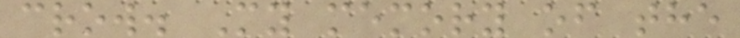crow. My memory of the
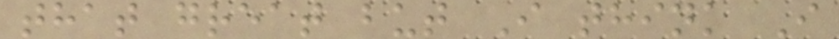that great but I think I
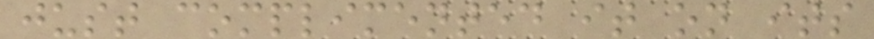just complimented it on its
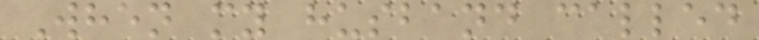When my husband called
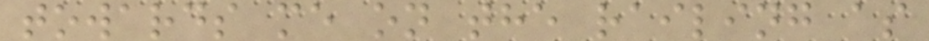towards me on the railing as
